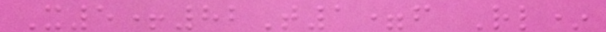X5+82T1=f Rl*
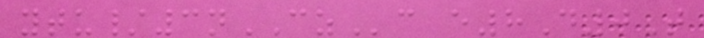ytu/3nCZc e8D0T
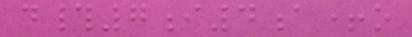d#7i4a+o
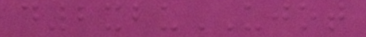d2xbuUJOT
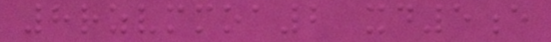8rzvmmoa2 xd5e
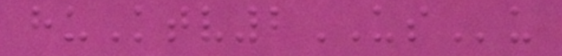huKtv2USu
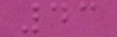43
